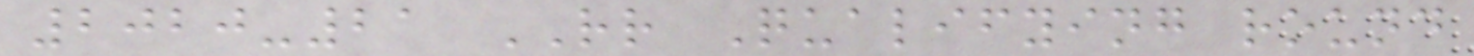2020-21 RR Qualifying round
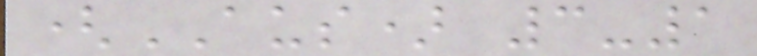(AUS) 3-1
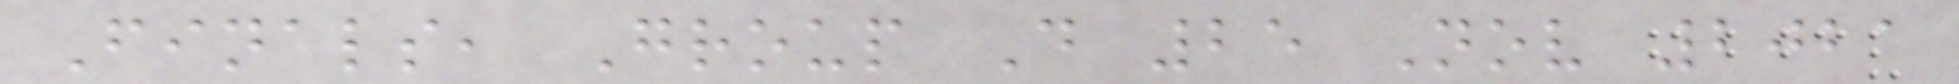Finals, Group D 25 Nov 2021
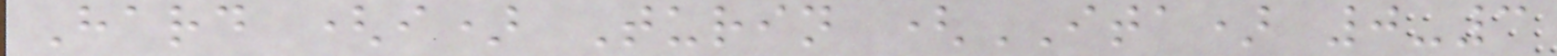Hard (i) Turin (ITA) 0-3
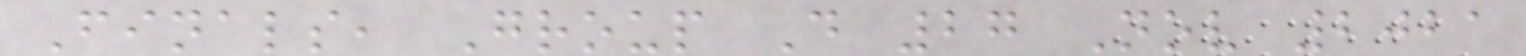Finals, Group D 27 Nov 2021
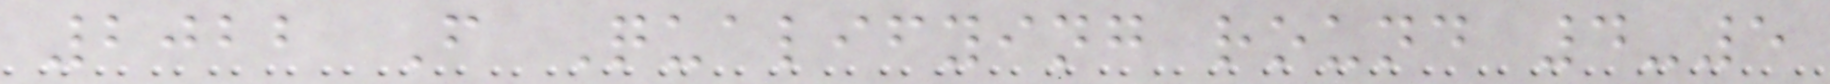2022 F Qualifying round 4-5
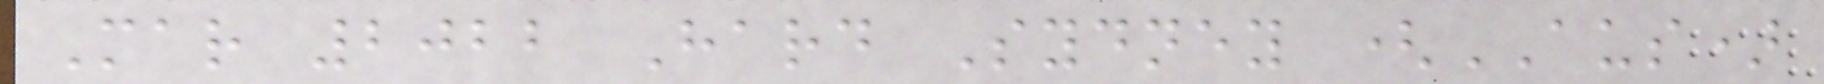Mar 2022 Hard Sydney (AUS)
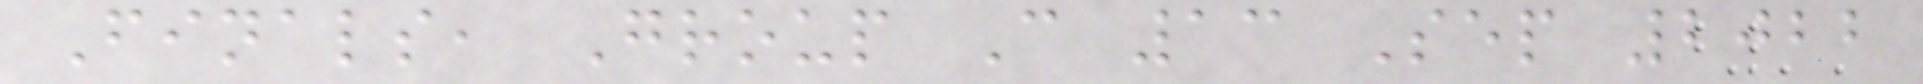Finals, Group C 13 Sep 2022
